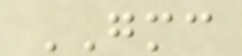GMC
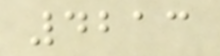4213
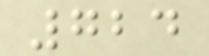724
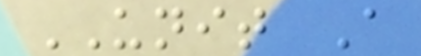UNIT A
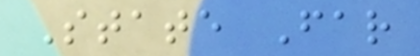State Far
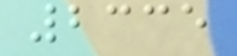2335
